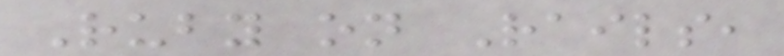Ruby on Rails,
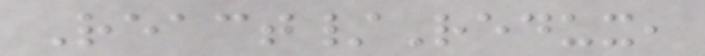React/Redux,
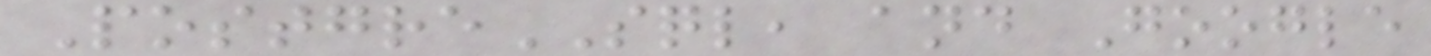PostgreSQL, and Google
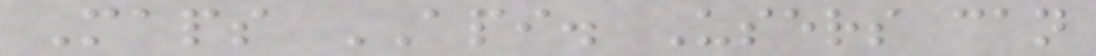Maps API. Users can
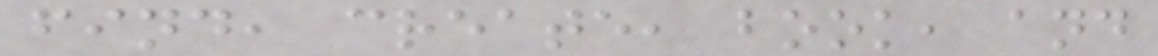find, create, book, and
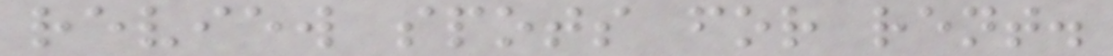review spots for rent.
